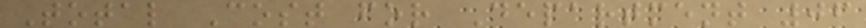Total Cost for Department 06
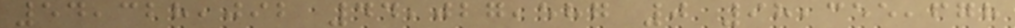54,328,092 44,027,587 0 98,355,678
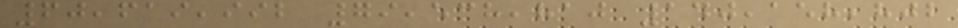60,619,992 79,538,810 140,158,802
